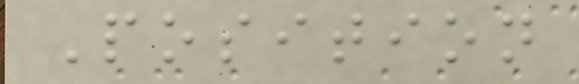Position
